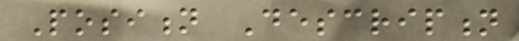Position Description
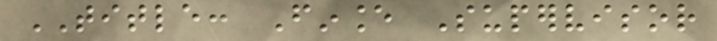TITLE: Finance Supervisor
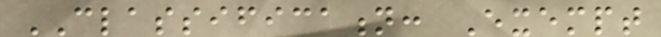CLASSIFICATION: Exempt
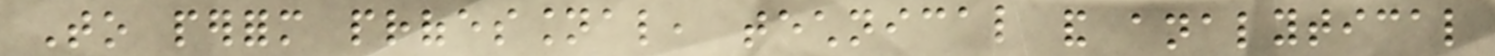To perform professional, technical and analytical
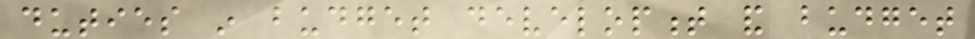duties in budget development and budget
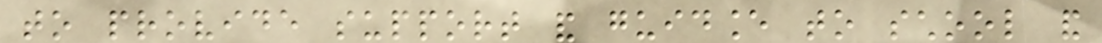to provide support and guidance to school and
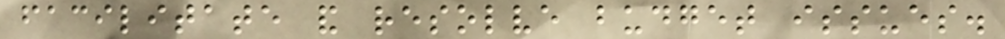facilitate and resolve budget issues.
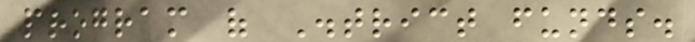program of District funds.
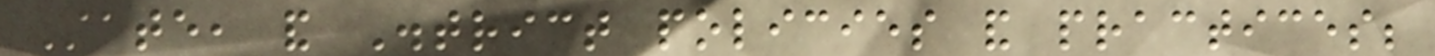State, and District policies and practices;
